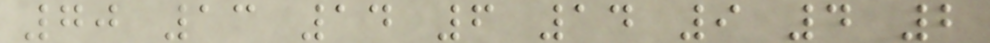70 13 14 6 14 9 4 2
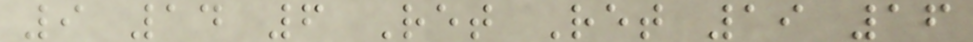9 14 6 Ret Ret 19 16
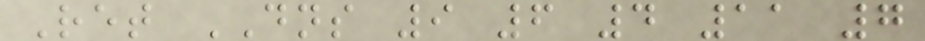Ret DNS 9 6 4 11 7
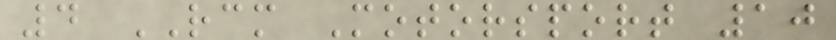4 RCM Motorsport 10
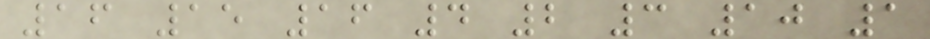16 15 16 4 2 3 10 1
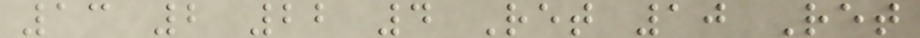13 2 22 4 Ret 10 Ret
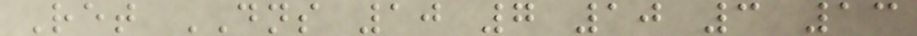Ret DNS 10 7 10 3 13
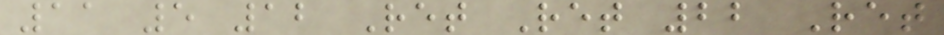11 5 12 Ret Ret 22 Ret
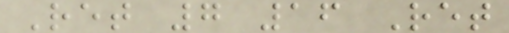Ret 7 16 Ret
